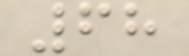68
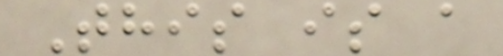This is a
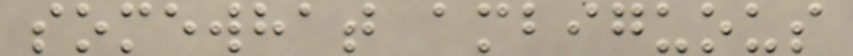somewhat ambiguous
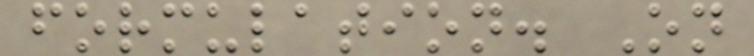formulation. On
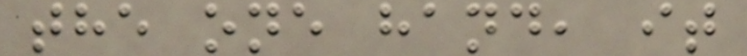the one hand, it
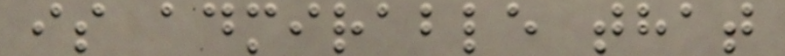is admirable that
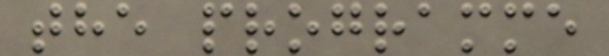the programme
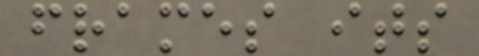frames its
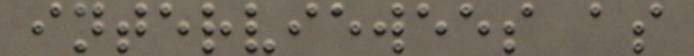interviewees as
